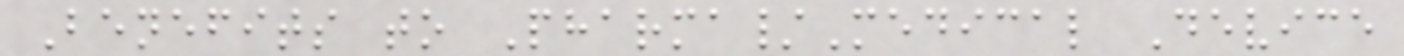Benefits to Pharma/Medical Device
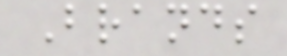Brands
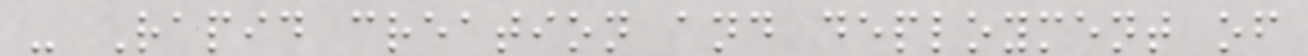- Rapid creation and deployment of
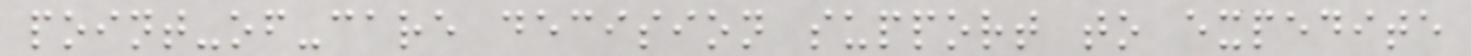point-of-care decision support to expedite
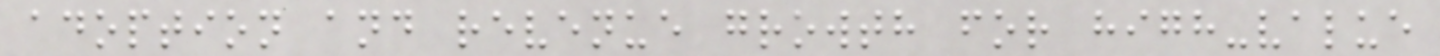adoption and revenue growth for high-value
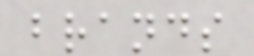brands
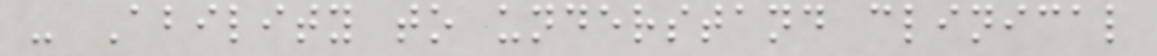- Ability to understand clinical
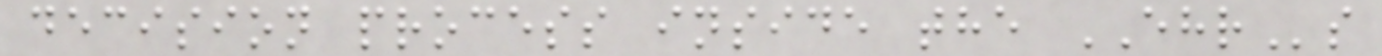decision process inside the EHRs
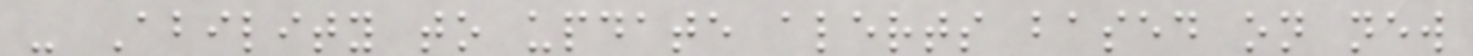- Ability to update alerts based on new
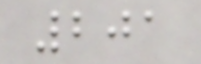201
